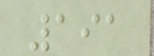191
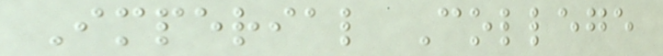Imperial College
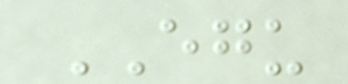EGU
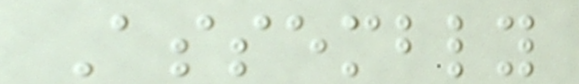Assembly
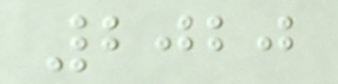2020
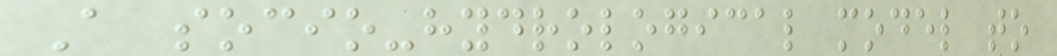A socio-hydrological model to
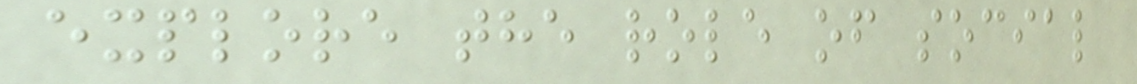explore the role of social
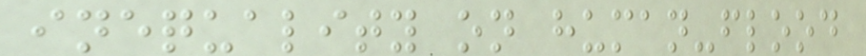inequality on human-flood
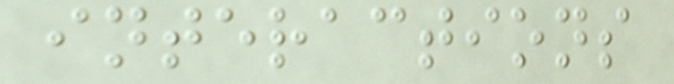interactions
